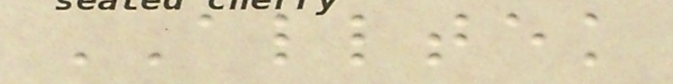ALLTEK
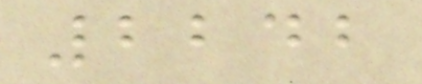2242
